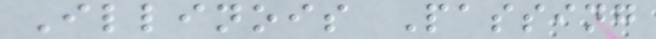Illinois Passing
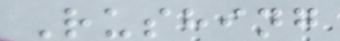Rushing
